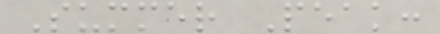Summer Peak:
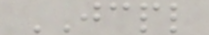JCPL
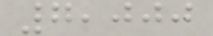7,000
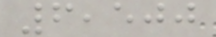6,500
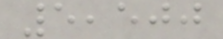5,500
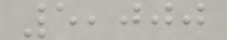5,000
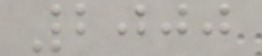2000
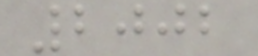2002
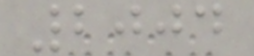2004
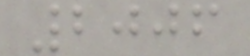2006
